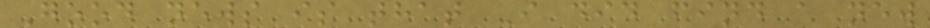Good news is that I did find a new
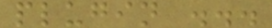plugin ...
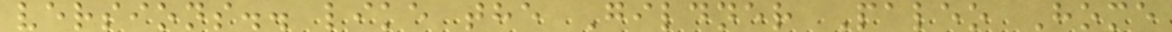versions.. like the Gildner Paleo Home
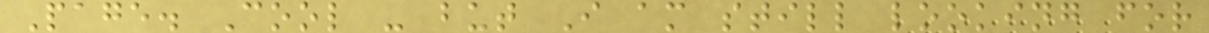Page. Cool - but I am still looking for
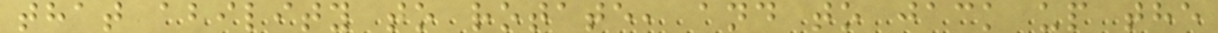that ability to rotate, and to jack up the
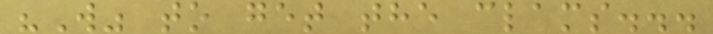"W" to get the clams...
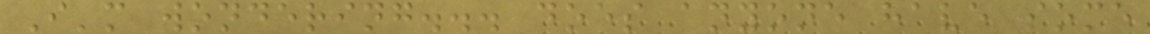I'm wondering... does anyone have some
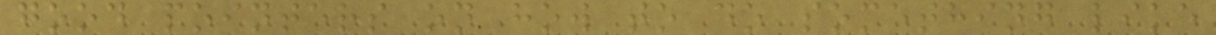good pointers on how to do something like
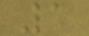1
